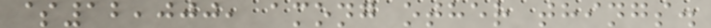$12,000, among other things.
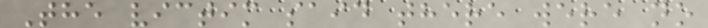The victim said there were no
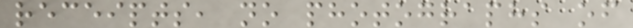receipts, no photographs of
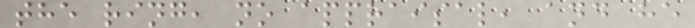the ring, no appraisal, and he
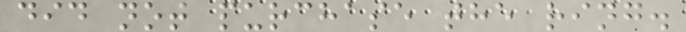did not purchase the ring.
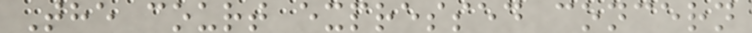The court expressed concern
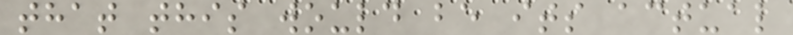that this would be its actual
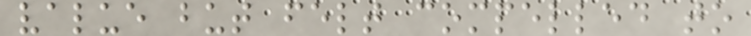value but felt compelled to
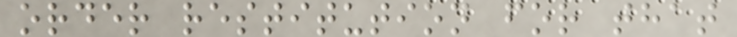order restitution for that
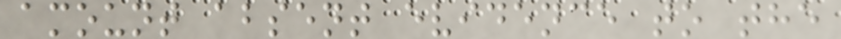amount absent evidence to the
